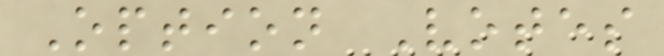Option Votes
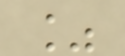%
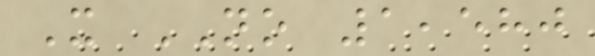X NO 1,580
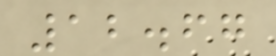12.67
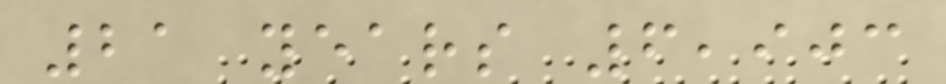21 years 6,903
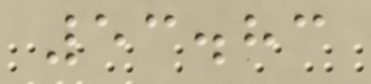53.83
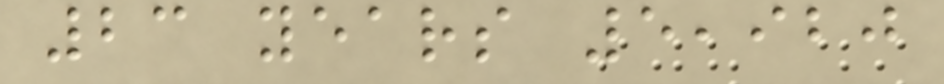23 years 5,920
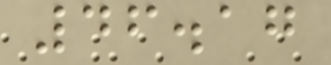46.17
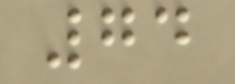74
